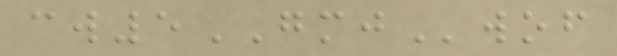cw5GMJwof
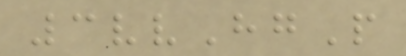3vvHgP
